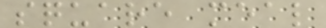square meal
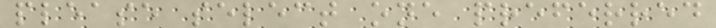please select one preferred
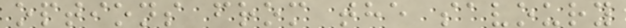options from the savoury
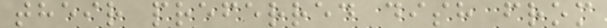their preferred dish from
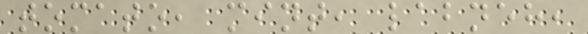tomato, mint, labneh,
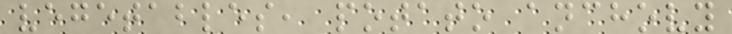vegetables, potato anchovy
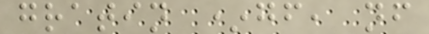gratin *gf, nf
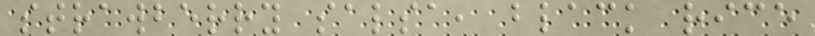strawberry salsa, black rice
